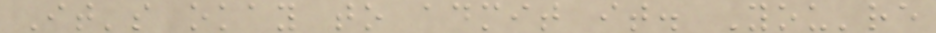It's okay to admit it. You're
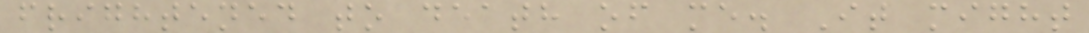frightened to death of me. It might
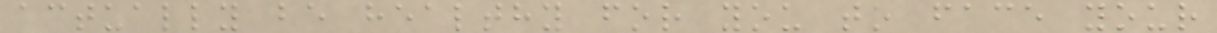actually be healthy for you to face your
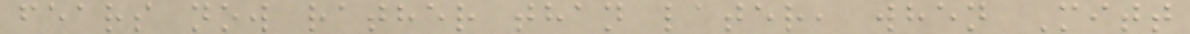fears now rather than later, when Mitt
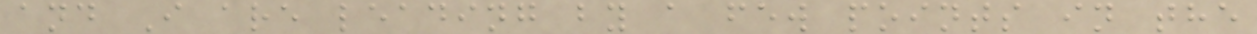and I are leading by a few points in the
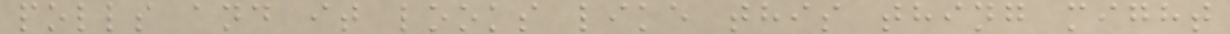polls and it looks like this thing might
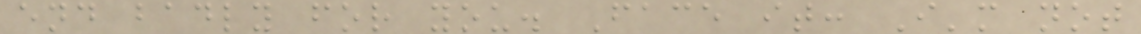end badly for you. Face it: I'm not
